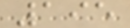195
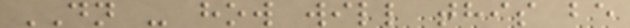DN - how will this be
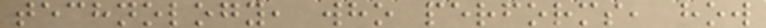technology, who performs, how
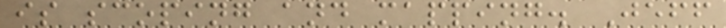is scoping and mapping. Jeff
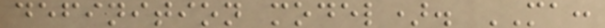definition model). MA:
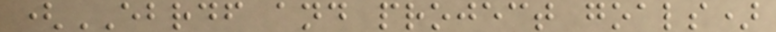(EBRDF and project goals)
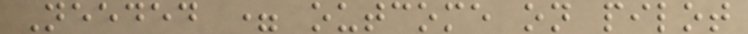Needed = outcome on pilot
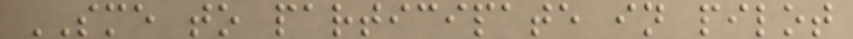SME to participate in pilot
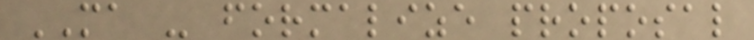MA - formalize proposal
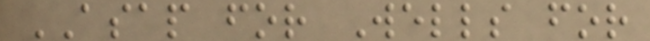ASAP for Wells for
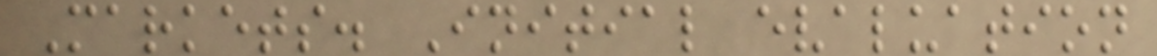Markets. Initial evaluation
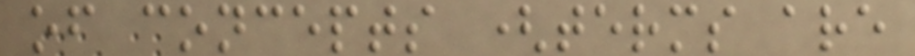of concepts (terms are
